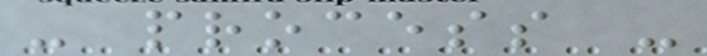- process -
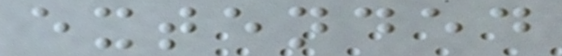extended
